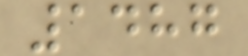1487
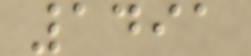1491
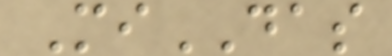MiDAS
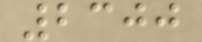2300
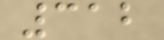312
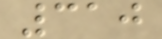310
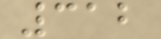312
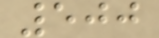500
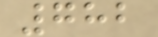782
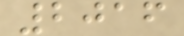2016
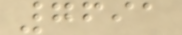7691
